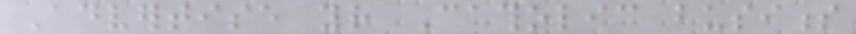Advertise your Catholic business
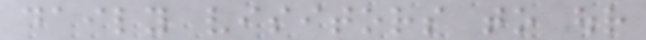daily visitors to our
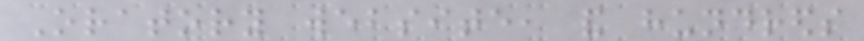Oratory website, and hundreds
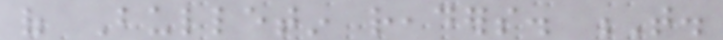of Bulletin readers. T.
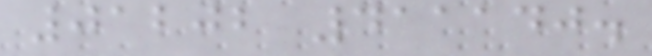01202 411140.
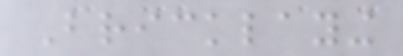Bricklaying
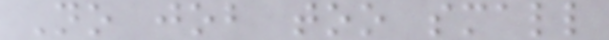No job too small
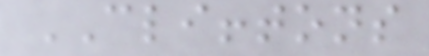CLIFFTONS
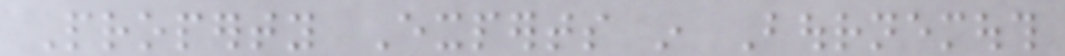Property Experts in Bournemouth
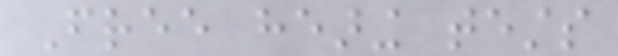Free hearing tests
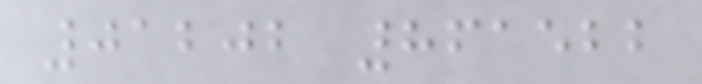01202 861522
